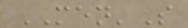MEN'S
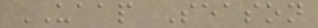UAAP Season
